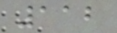112
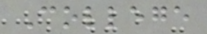College
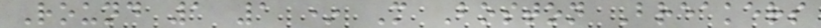Round 1 1 * M Boston Breakers
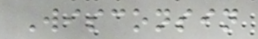Wisconsin
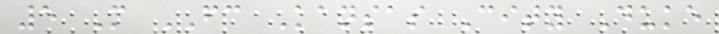5 M FC Kansas City Duke
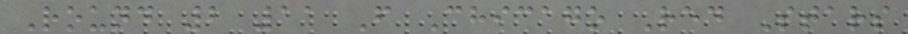Round 2 11 F Chicago Red Stars
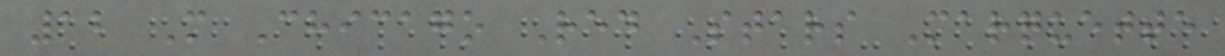12 M Chicago Red Stars Marquette
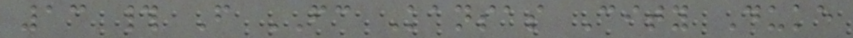13 # F FC Kansas City Duke
